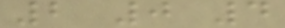2 0 4
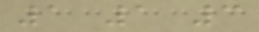1 1 3
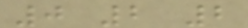0 2 2
